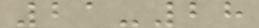21-28
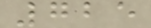725
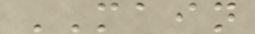MAIN
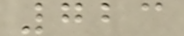723
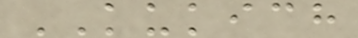KUKICH
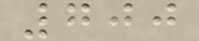700
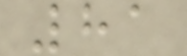81
